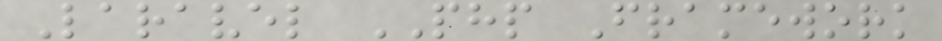Laravel PHP Framework
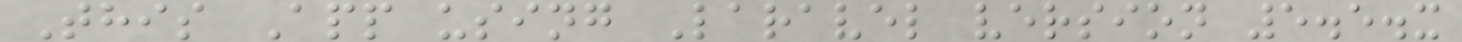This App using Laravel version 5.5.x
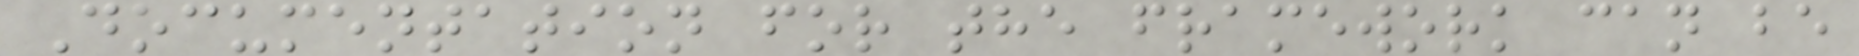Documentation for the framework can be
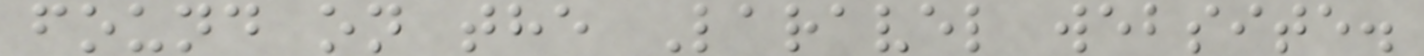found on the Laravel website.
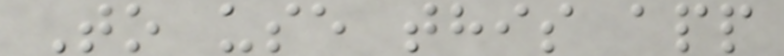To use this app
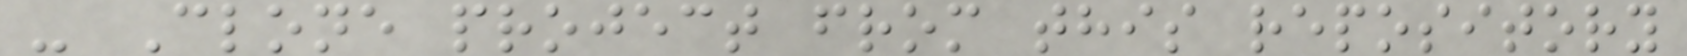- Clone project from this repository
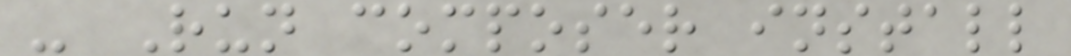- Run composer install
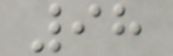98
